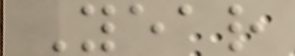Year
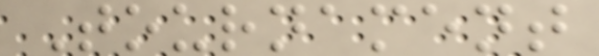Tournament
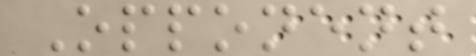Opponent
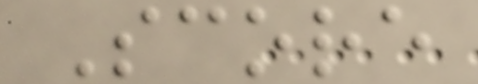Score
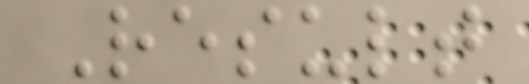Result
